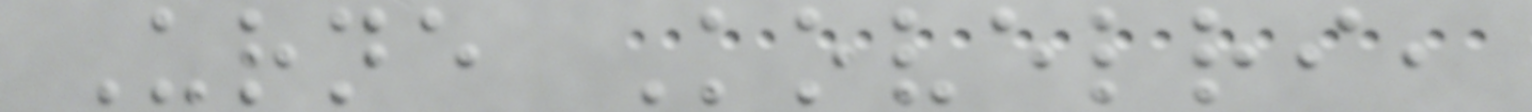Urne Kovelri,
